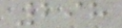298
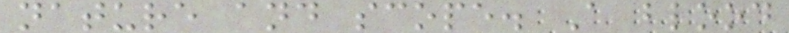nature and scope. A blood
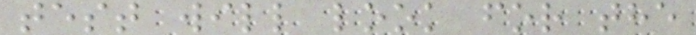test will look for the
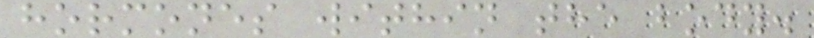hormones within the body.
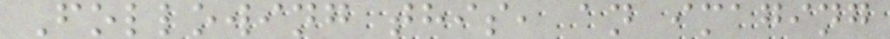Following this, an imaging
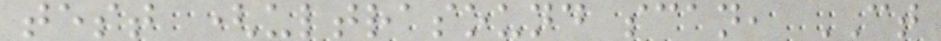test (ultrasound scan, CT
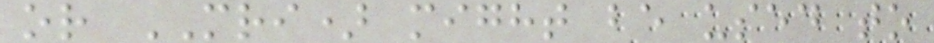or MRI) might be used to
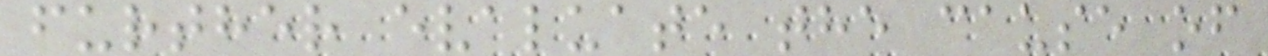further evaluate the cause of
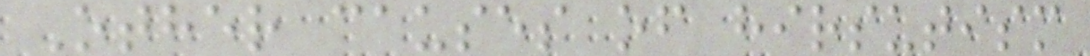Other causes of hirsutism
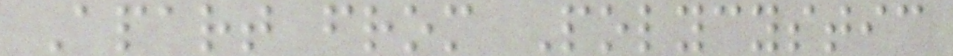Apart from Polycystic
